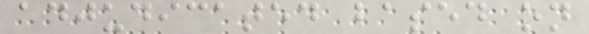adjudicated based on
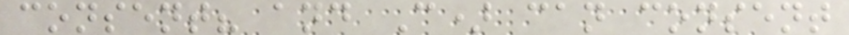consent? and C) can consent
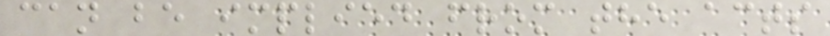can be implied from the acts
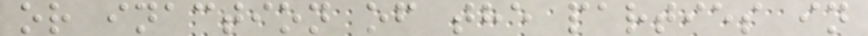or inaction of the parties in
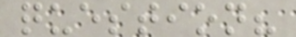question?
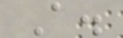A.
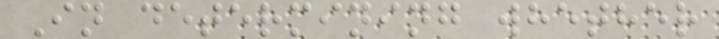In determining whether
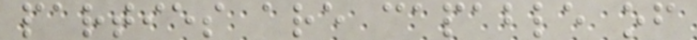parties are capable of
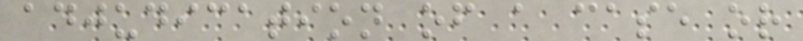adjudication of a case or
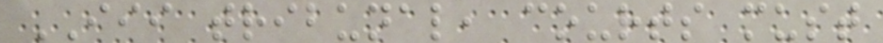III tribunal, courts must
